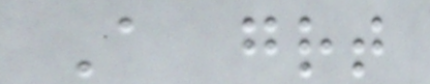A great
